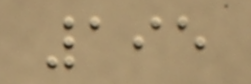195
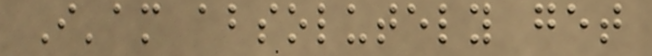I'am absolutely get
